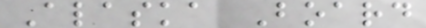Alaska Board
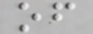of
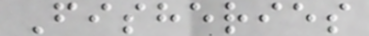Fisheries
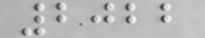2022
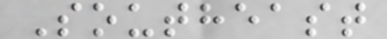Southeast
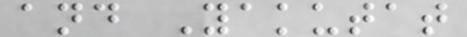and Yakutat
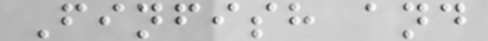Finfish and
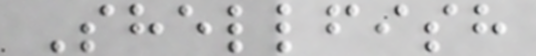Shellfish
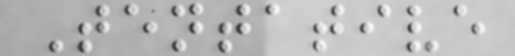Tentative
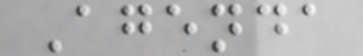Agenda
